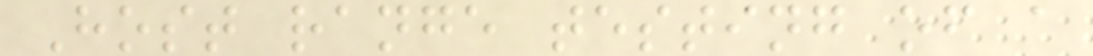Host range testing of a
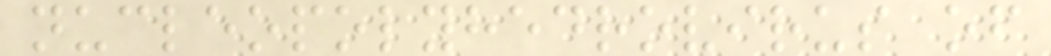nucleopolyhedrovirus of
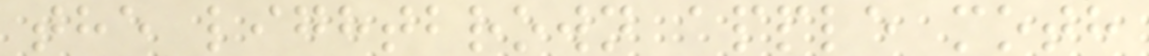the lightbrown apple moth
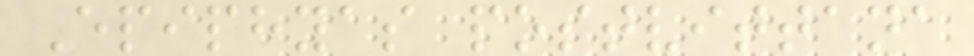Epiphyas postvittana
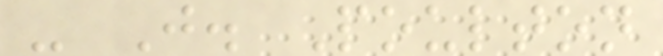- J. Poulton
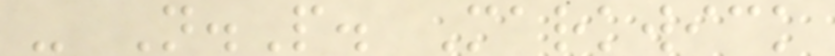- N.P. Markwick
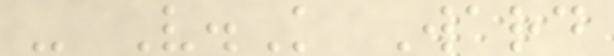- V.K Ward
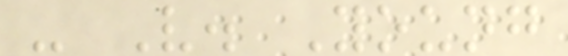- V. Young
